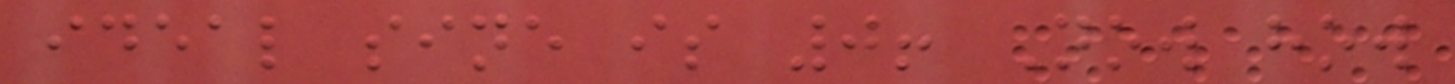ideal sine is 0! Now how
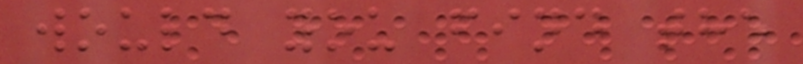would you find the
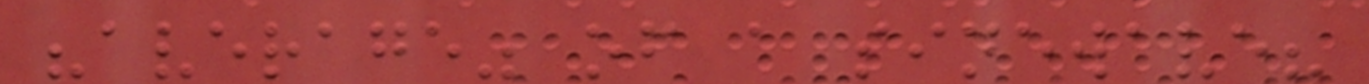"average" of a sinewave?
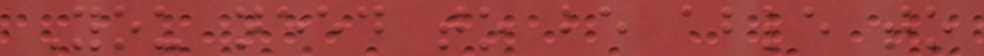You need to be able to
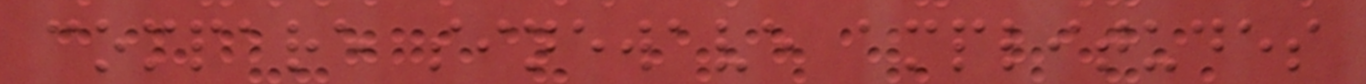compare sinewave amplitudes
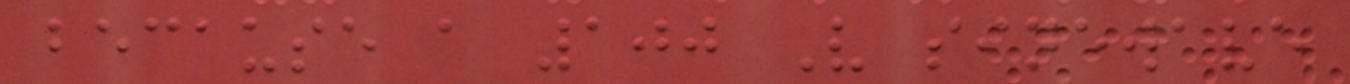because a 100 V sinewave
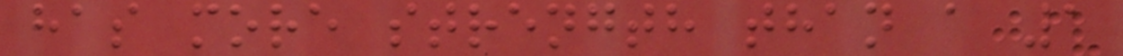has more strength than a 1
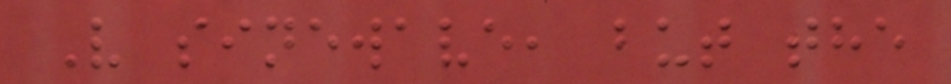V sinewave, but the
